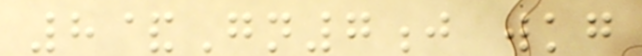8&Gn7j wkg
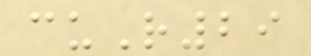cuR29
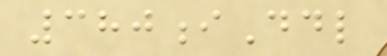380iDdl
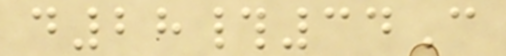d28#34C
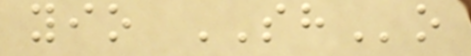yio SHo
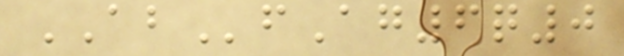ABfAg6q0
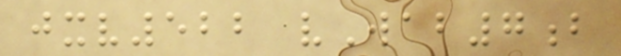jxv522 vWab7b
